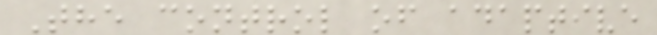The control of adaptive
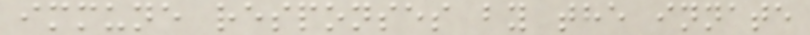immune responses by the innate
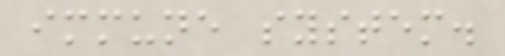immune system.
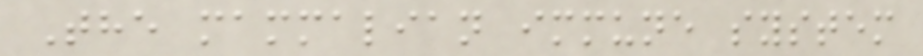The mammalian immune system
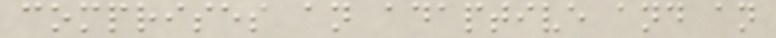comprises an adaptive and an
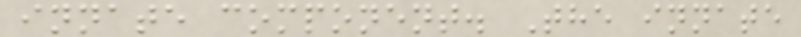innate component. The innate
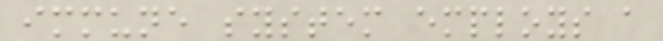immune system employs a
